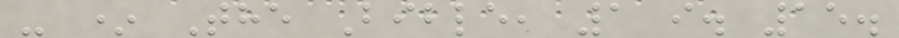- * The Bible, 1 i. 15.
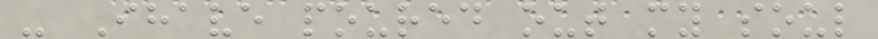- Ihave poured out my soul
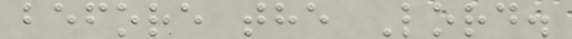before the Lord.
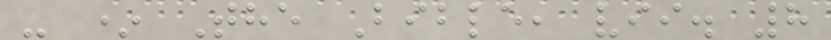- * The Bible, vii. 8
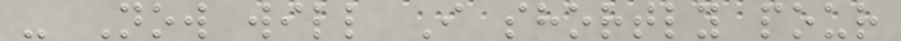- Now will I shortly pour
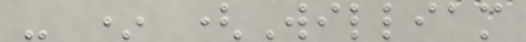- * (William
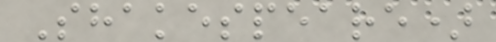Shakespeare)
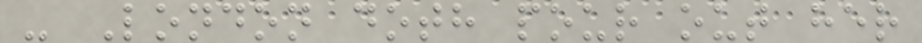- London doth pour out her
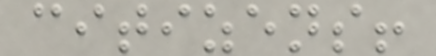citizens!
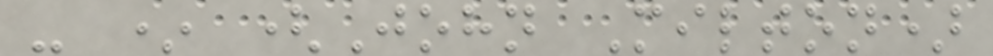- * (John Milton)
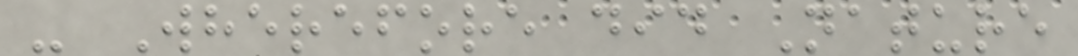- Wherefore did Nature
